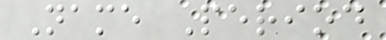Name Period
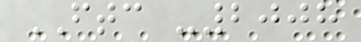FTC -2008
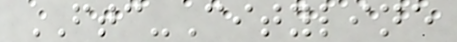FTC-Cityline
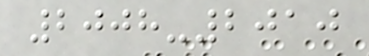2008-2010
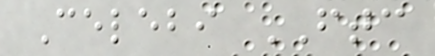Celebi FTC
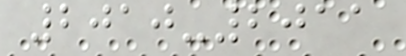2010-2011
